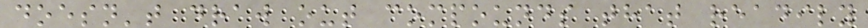doesn't draw out compounds that readily
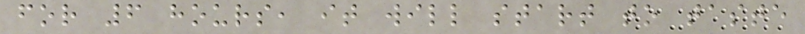for 6 hours, it will start to taste
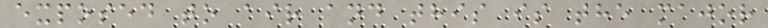exposed to air and this is the major
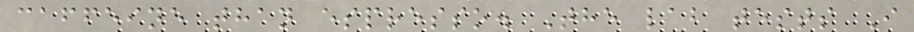caffeine than espresso. The lab tests I
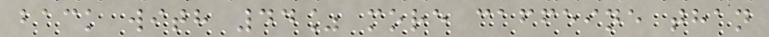back with 44% more caffeine than
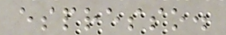espresso.
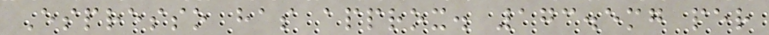Espresso has approx. 173.5mg per
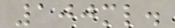100ml.
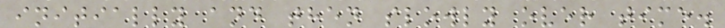initially and then slowly over time.
